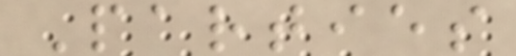Parties
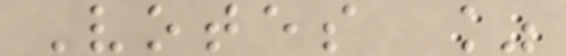Votes %
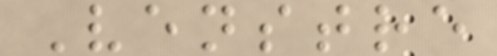Venstre
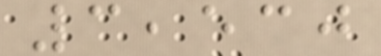3,530
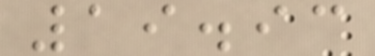19.93
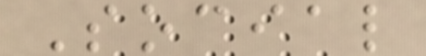Social
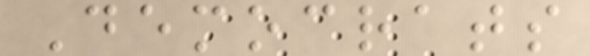Democrats
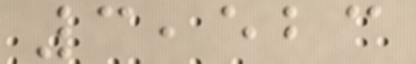3,523
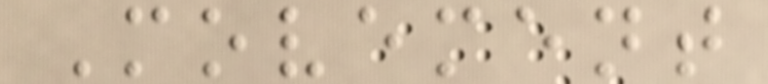Movement
